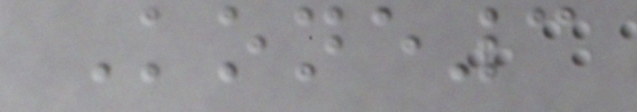Kone3
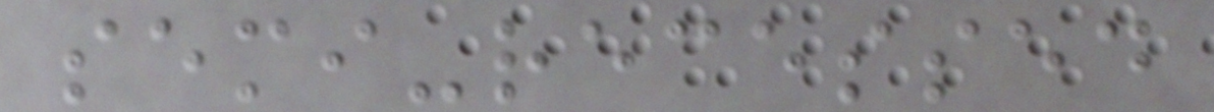semi-recessed
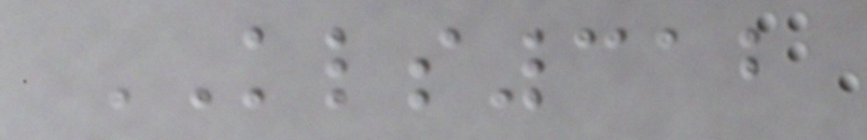KLS312
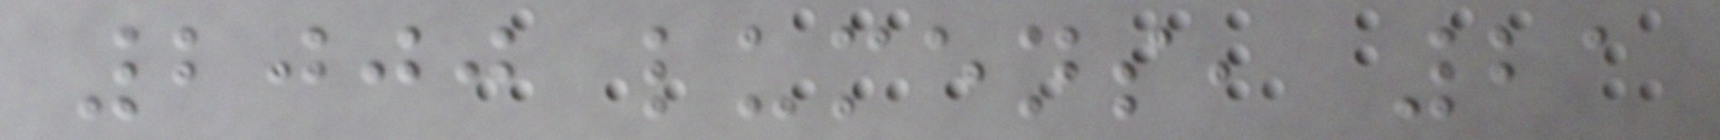2000 lumens, 21
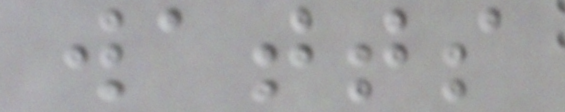watts
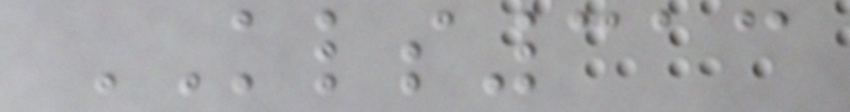KLS313
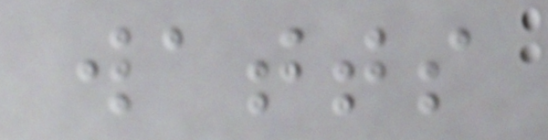watts
